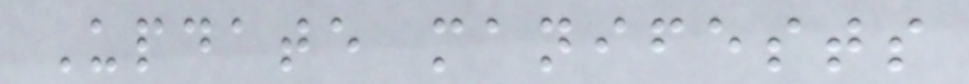Update manifests
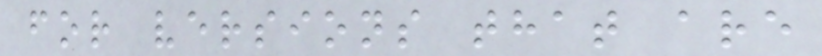for versions that are
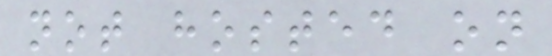not hosted on
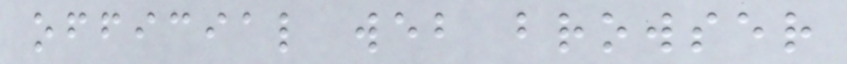official web browser
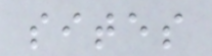sites
